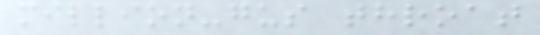million-gus throat
